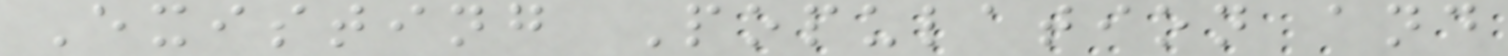Existing Population and
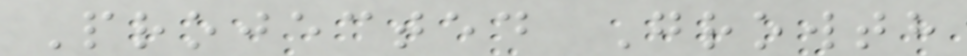Projected Growth
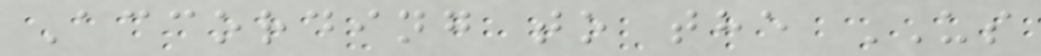According to the US
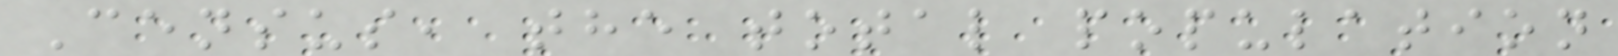Census, the total population
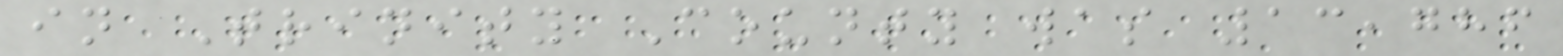in Trinity County was 13,786
